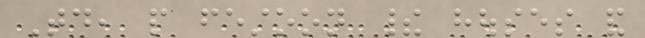Today, people festoon their houses and
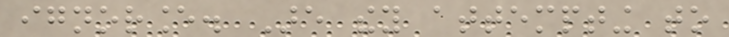ignorance. Are they attempting to
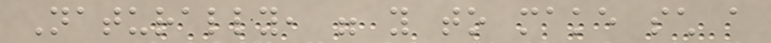Naturally, were you to make such a
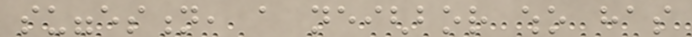suggestion, a neighbor who has
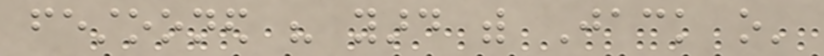festooned his yard with Jack o'
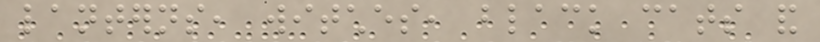lanterns, witches, black cats and
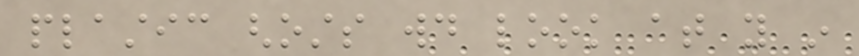plastic ghosts would look at you in
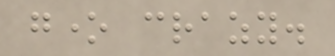gone crazy.
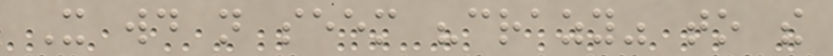It would not seem "crazy" to the
